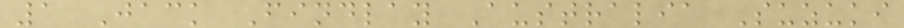1 Jack Findlay Australia Suzuki
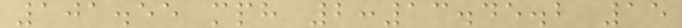101.55 mph 2:13.45.2 15
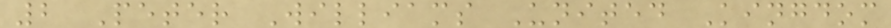2 Peter Williams United Kingdom
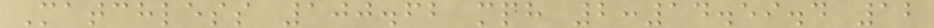Matchless 100.62 mph 2:14.59.4 12
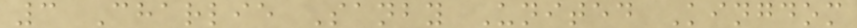3 Charlie Sanby United Kingdom
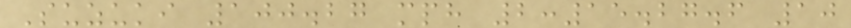Suzuki 100.27 mph 2:15.27.6 10
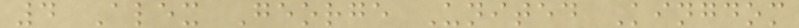4 Alex George United Kingdom
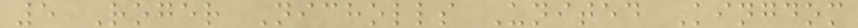5 Roger Nicholls United Kingdom
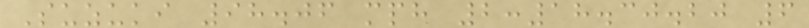Suzuki 98.06 mph 2:18.30.20 6
